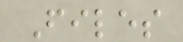Files
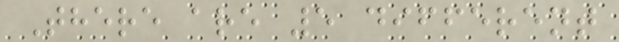There are 5 different
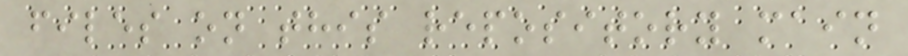files on this repository main
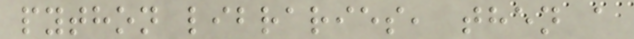python libraries, then a
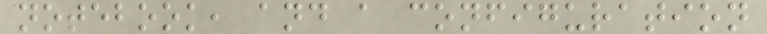notebook, and a configuration
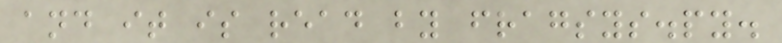and it is read by fragsys.py.
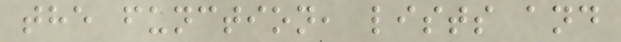the function, lists and
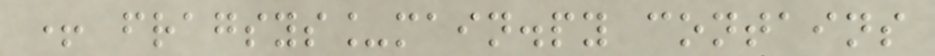+ fragsys_main.py contains
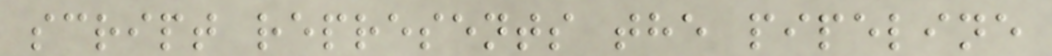script represents the pipeline
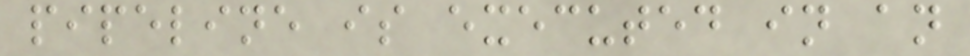pipeline is executed in an
